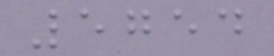5754
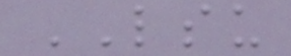LSU
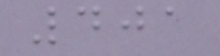401
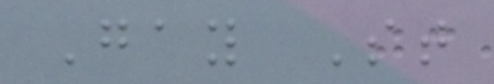Gay St
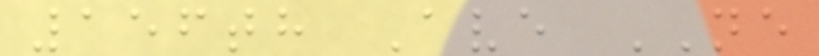156th Ave NE
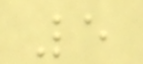5
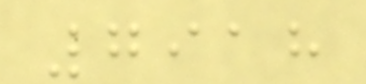7918
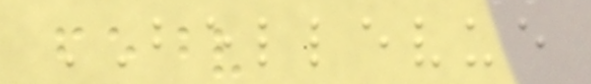BELLEVUE
